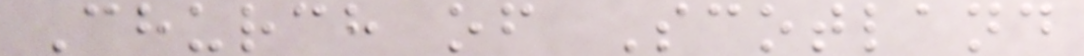Church of Scotland
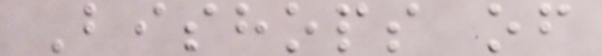Bishops of
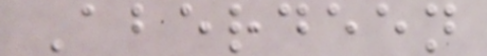Aberdeen
